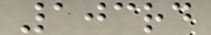103rd
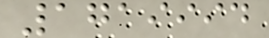1719994
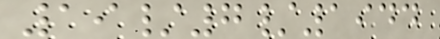19/7/1944
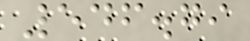546.79
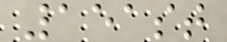151st
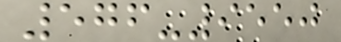576-9550
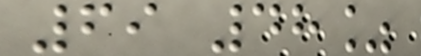69 48%
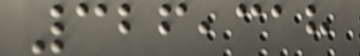326,318
